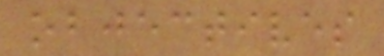objectives
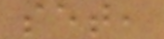set,
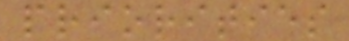priorities
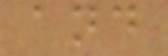and
